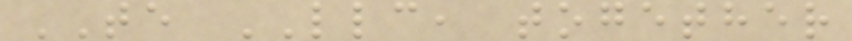TE LLC, together
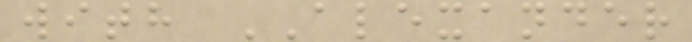with ALEXANDER
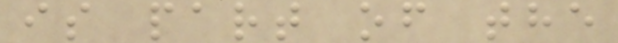is part of the
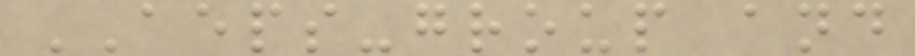AEPS-group and
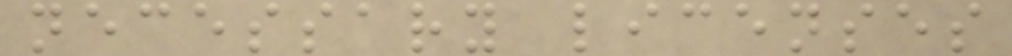necessary licenses
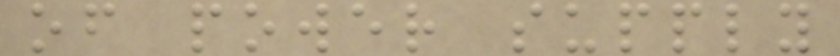of power supply
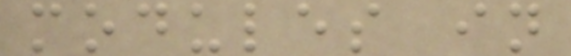modules in
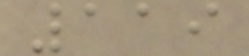119
